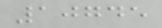10745
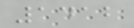1412
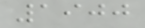1900
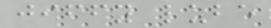jiffy lube
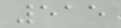515
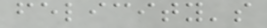felicity's
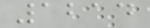1214
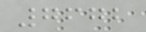7672
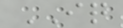IQ
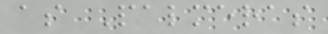as Palmeras
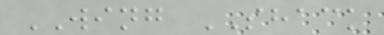WING SHACK
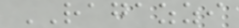RAGAZZI
